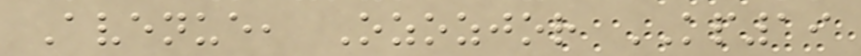Avenue, Ozozjor KP19
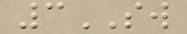3SW
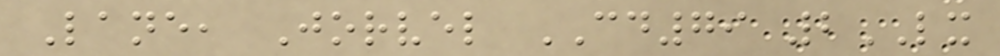Lane, Jorvel CD79 2LX
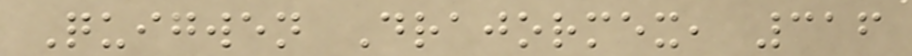Quigwen Drajormex, 316
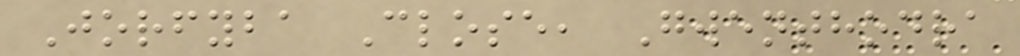Jorfyba Close, Gwenthodra
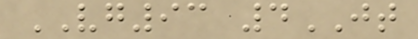VG93 4JT
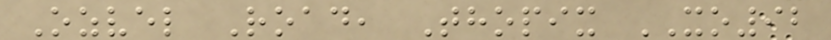Ozvel Road, Thopix XO92
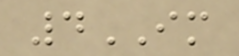4IM
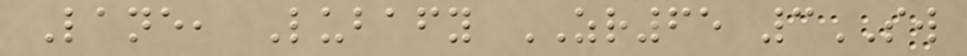Lane, Lubafy ZR65 3SW
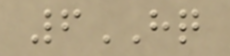6HQ
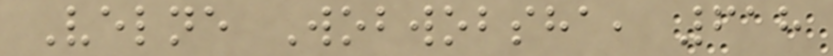Velne Wobwobsha, 618
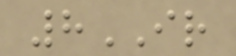8IR
